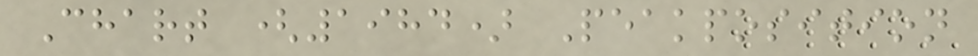Chart (1984) Peakposition
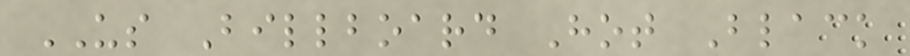US Billboard Hot Black
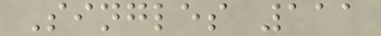Singles 111
